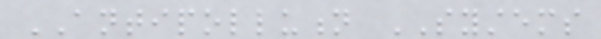ANTIPOLLUTION SYSTEMS
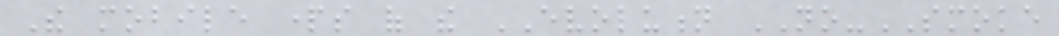The mobile parts of the EVOLUTION NO-SMOKE
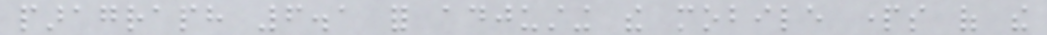paragraph 6.1 for adjusting the mobile parts of the
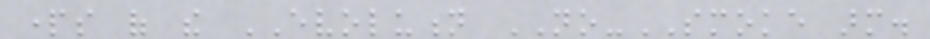parts of the EVOLUTION NO-SMOKE arm.
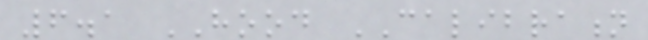6.1 HOOD CALIBRATION
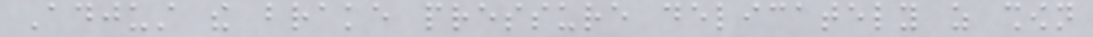Adjust the brake pressure delicately as shown
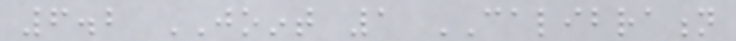6.2 JOINT 1 CALIBRATION
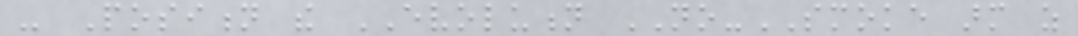- Position the EVOLUTION NO-SMOKE arm as
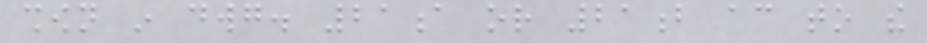shown in dwg. 21a or 21b according to the
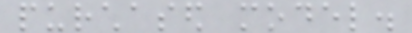purchased model.
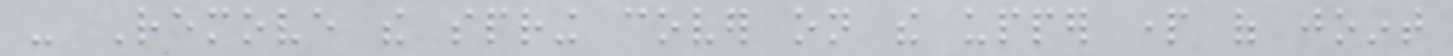- Remove the spring cover on the upper part of joint
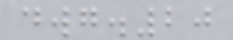dwg.20
